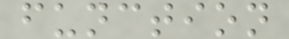function
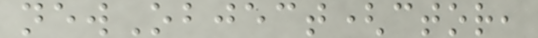newObject(ctor,
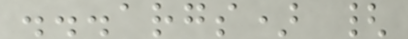...args) {
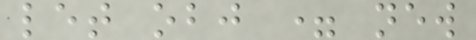let obj = new
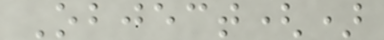Object()
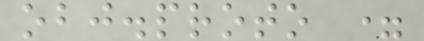obj.proto =
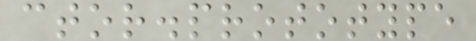ctor.prototype
